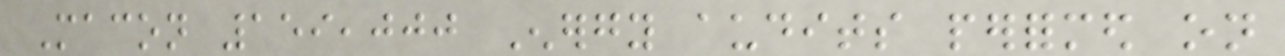Macon 159,000 Energy audits performed on
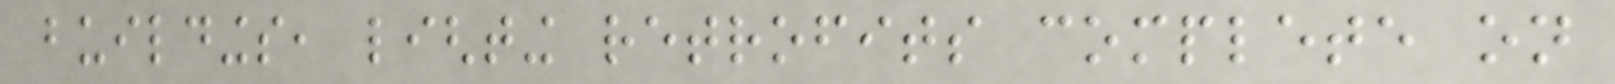buildings, lighting retrofits complete on
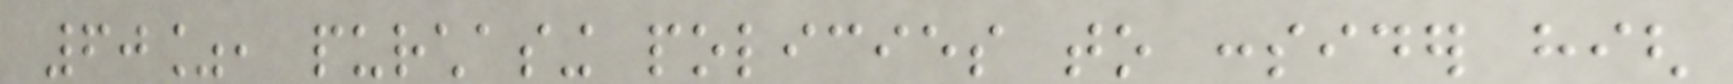60%, purchasing policies to consider high
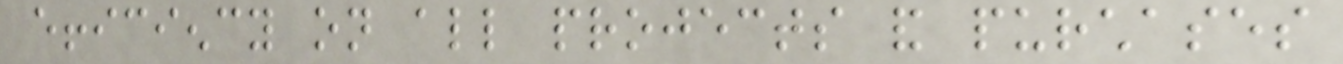efficiency on all projects and purchases
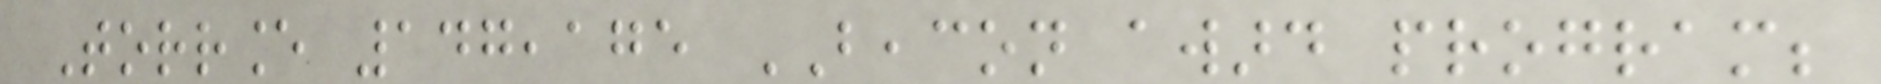Torrance 147,175 BEACON award program;
